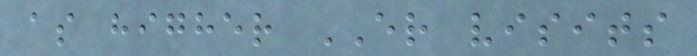as higher ER visits
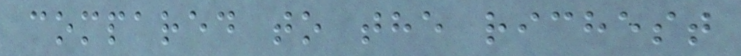compared to the richest
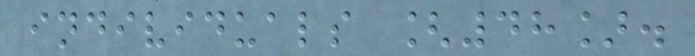individuals [48].
